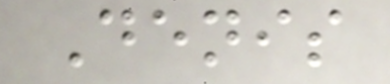Denis
